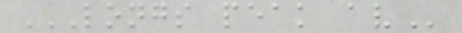LONGS PEAK AV
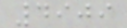4909
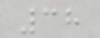38
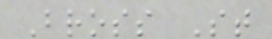Bross St
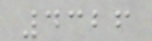4326
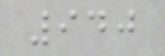940
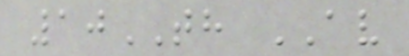10TH AV
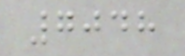7048
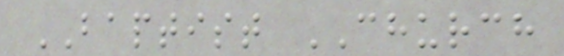BAPTIST CHURCH
